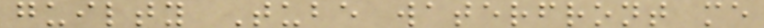guilty Tube waterfront me
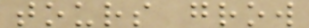tours grow
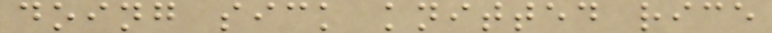doing sick knitted rice
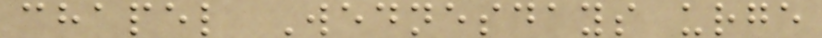chapel Wednesdays urge
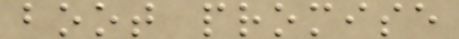boot promise
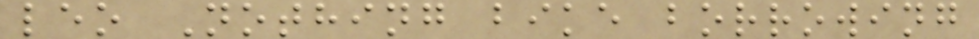leo Nothing bike borrowing
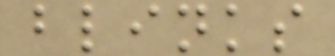blinks
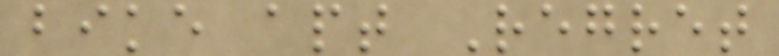bike apt Regret
